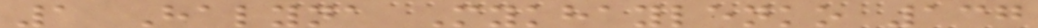1 Halyna Mykhaylenko 137
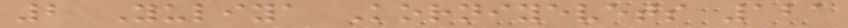2 Yuliya Korniyevets 121
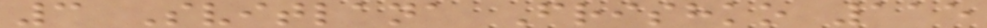3 Svitlana Frishko 115
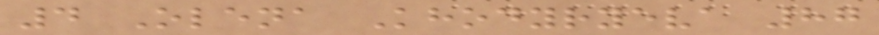4 Olena Khodyryeva 87
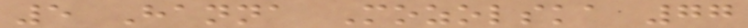5 Hanna Mozolska 77
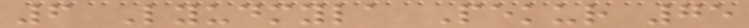6 Lyudmyla Pekur 75
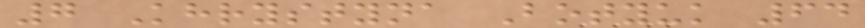7 Khrystyna Botyuk 64
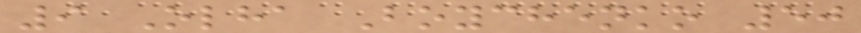9 Olha Boychenko 50
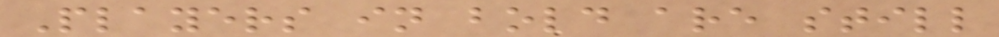Players in bold are still
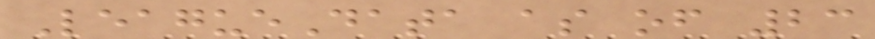LeagueData as of 23
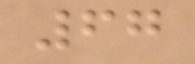67
